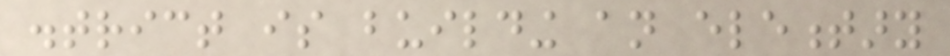district is building an elementary
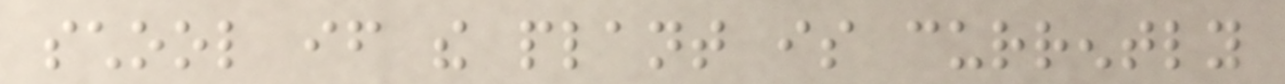school if the plant is currently
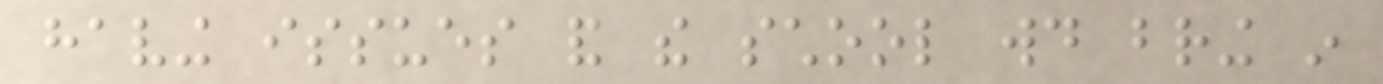having issues and the school would bring in
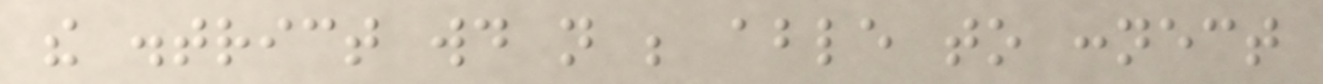the district would not be able to connect
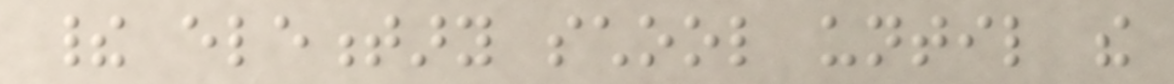their elementary school until the
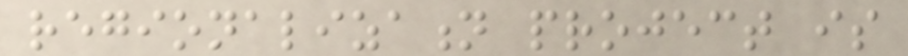regionalization project is
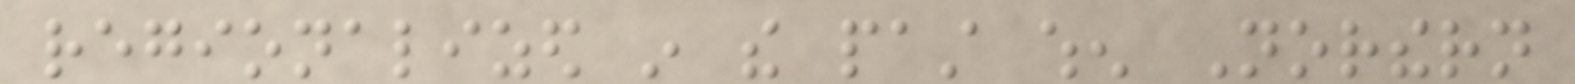regionalized in the past when Northern
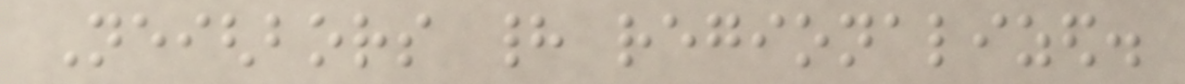Neighbors had regionalized.
